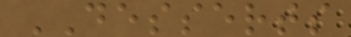DESSERTS
